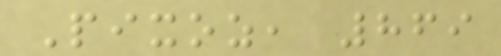Pixoz, 869
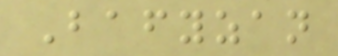Bafyzan
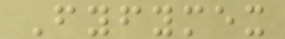Fyfymex
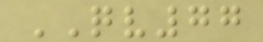QV77
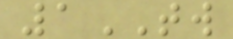1TW
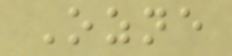Ozne
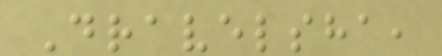Dravelsha,
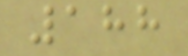188
